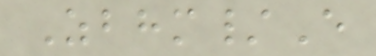Zbhm/E
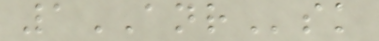1ANRsk
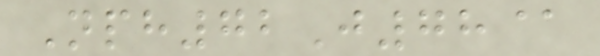Nph72J78@
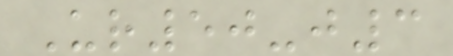Ur50-j3
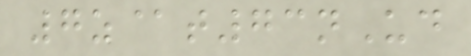7z@t73nUd
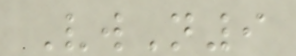VwN9
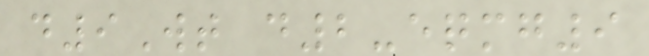d9Wt d2-eqmg9
